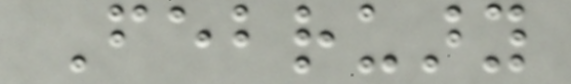February
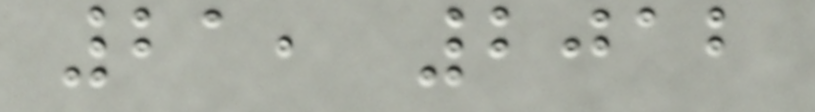21, 2012
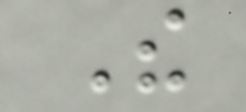The
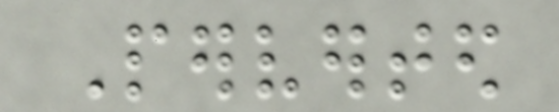Perverted
